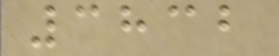3832
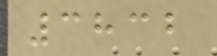3832
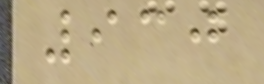930
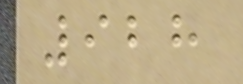928
